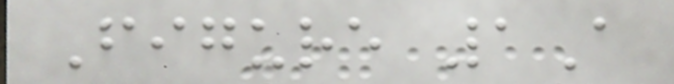Figure 1A
